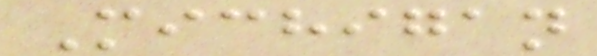Michigan
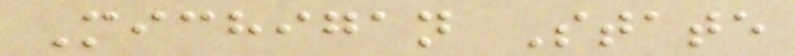Michigan State
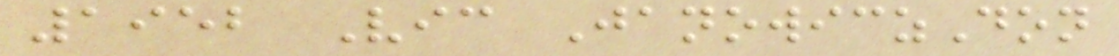1952 Vic JanowiczDon
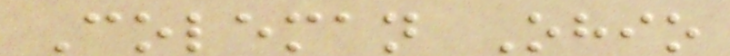Coleman Ohio
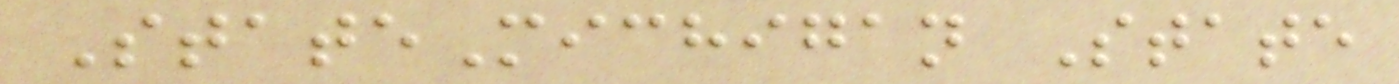StateMichigan State
